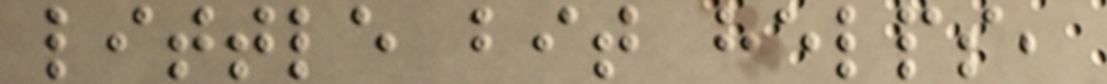little bit helps,
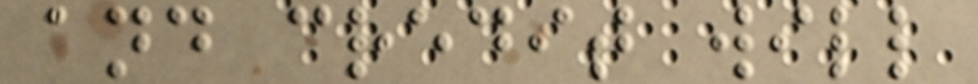and credit will
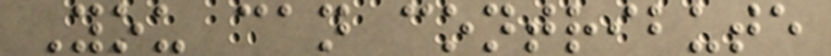You can contribute
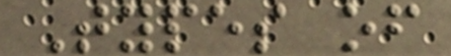Types of
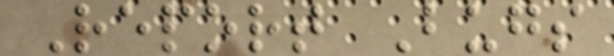Report Bugs
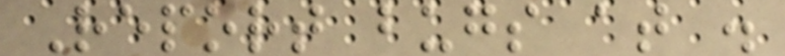Report bugs at .
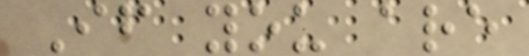If you are
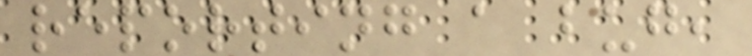reporting a bug,
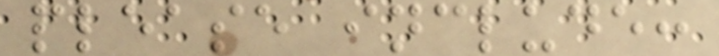please include:
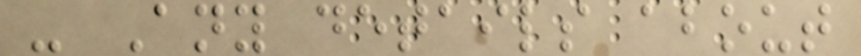- Any details about
